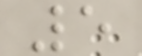5
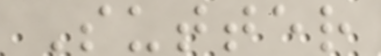Sutter
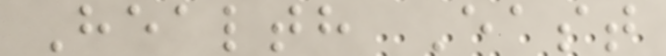Health East
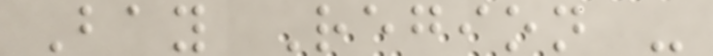Bay Region -
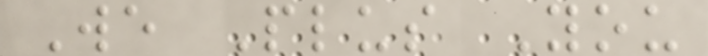We Plus You
